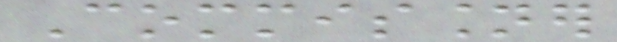Commissioner
